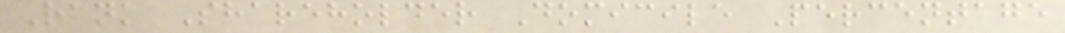Rank Shareholder Domicile Percentage
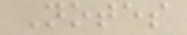Notes
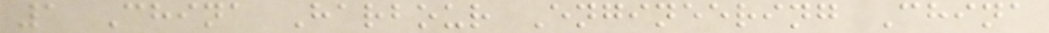1 China Harbour Engineering China
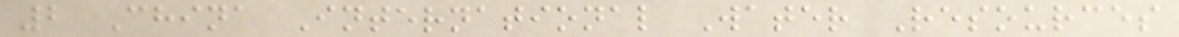2 China International Water Resources
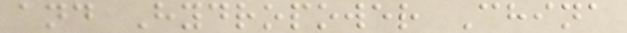and Hydropower China
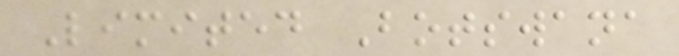Limited Botswana
